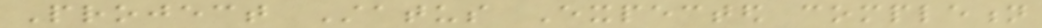Project Status Expected completion
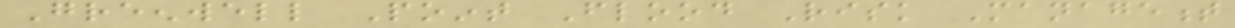Greenwell Point Flood Risk Management
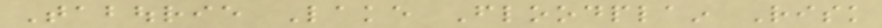Tabourie Lake Floodplain Risk
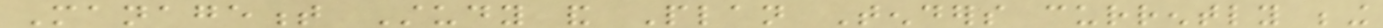Management Study and Plan Tenders currently being
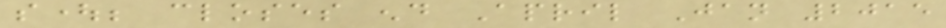sought; closes end April Jan 2015
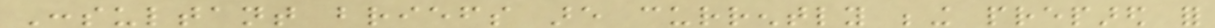Consultant briefs are currently being prepared for
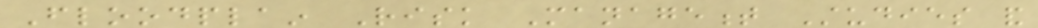Floodplain Risk Management Studies and
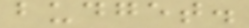budget.
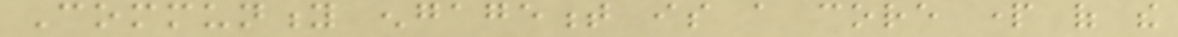Community engagement is a core part of the
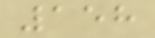158
